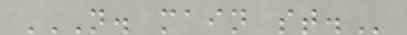N. MAIN ST.
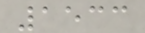1533
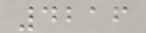4216
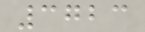3723
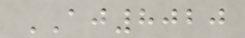AJ8020
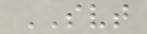SVT
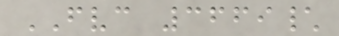FVC 3669\
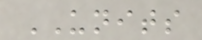UNITS
